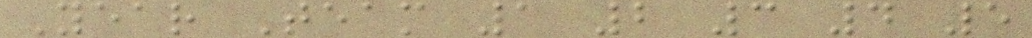Year Team 1 2 3 4 5
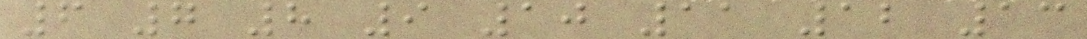6 7 8 9 10 11 12 13
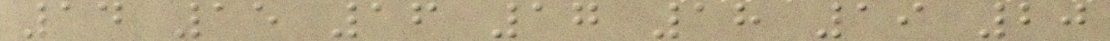14 15 16 17 18 19 20
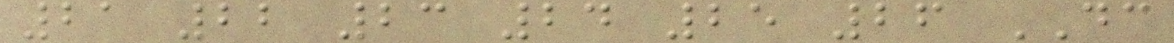21 22 23 24 25 26 DC
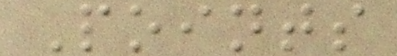Points
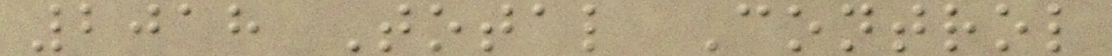2018 Total Control
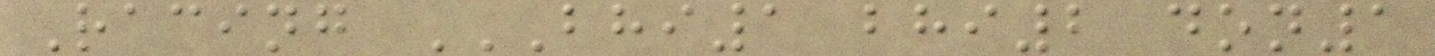Racing BHI1 BHI2 DON1
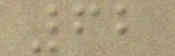62
